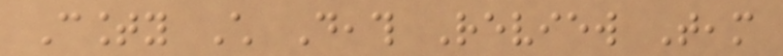County Child Death Review Team
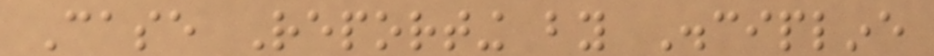Case Reporting by Discipline
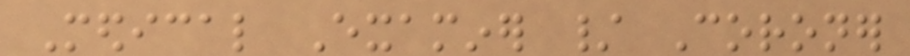Medical Examiner / Coroner
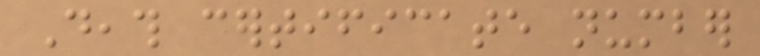Death certificate number
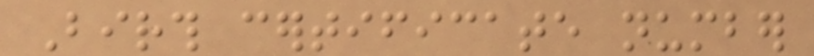Birth certificate number
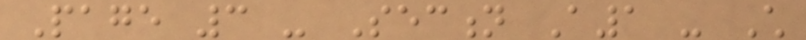Page 3 - Section A1 - Child
